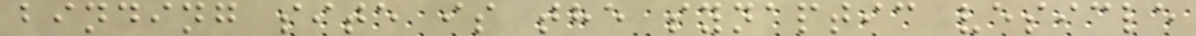binding site is the synaptic vesicle
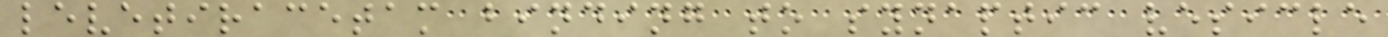levetiracetam binding to synaptic vesicle
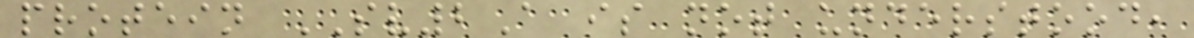protein SV2A is not understood,
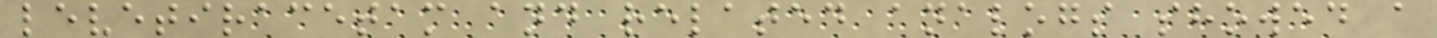levetiracetam and related analogs showed a
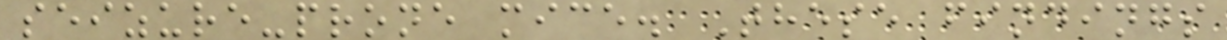seizure-prone mice. These findings
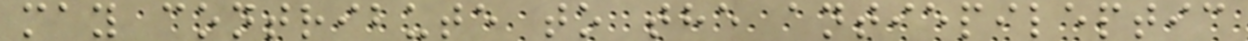may contribute to the antiepileptic
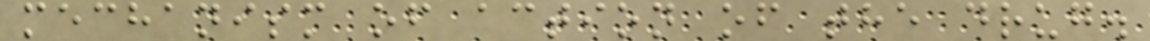mechanism of action of the drug.
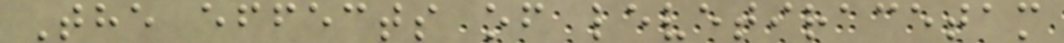The effects of levetiracetam
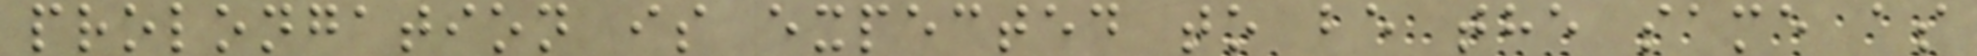prolongation is expected to be the same as
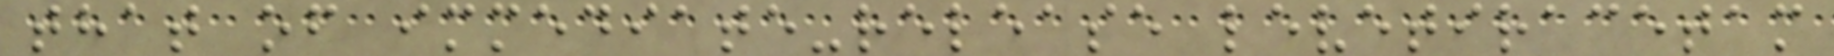that of immediate-release levetiracetam
